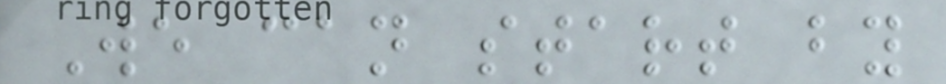We can start by
